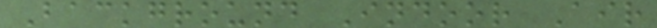Background Indoor Air
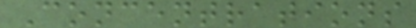Concentrations
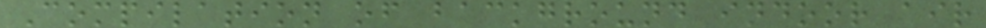Compilation of background indoor air
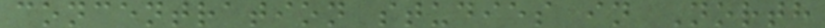concentration studies in North
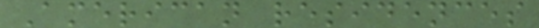American residences
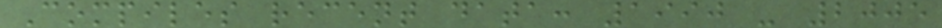Compiles recent data: 1990 - 2005
